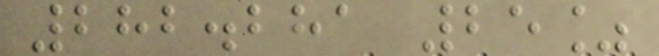282.281 25%
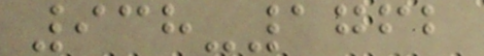938-1762
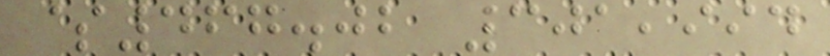$467.02 301,994
